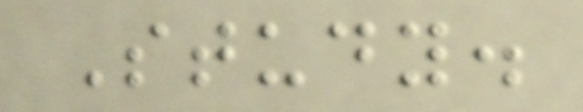Study.
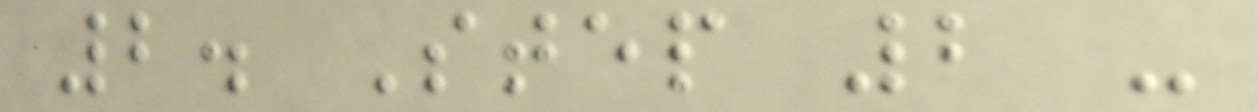2. Step 2 -
